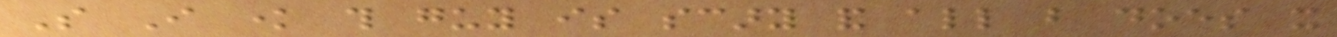So I know this guy is scary and all but does it
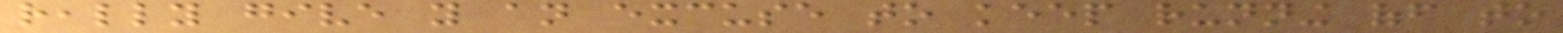really give you an excuse to keep running off to
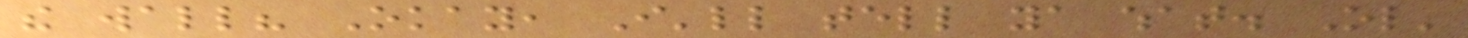the wall? Okay, I'll tell ya what. Ol'
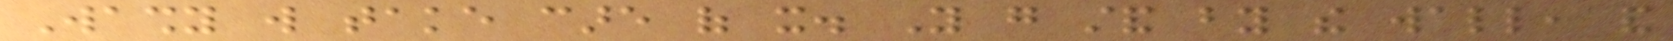Washy will take care of it. You go stand by the wall, and
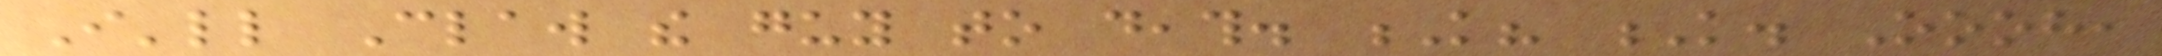I'll Claw the guy to death. K? K. Oooh,
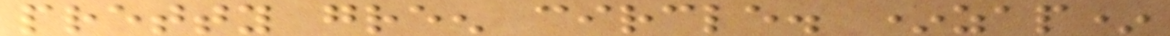pretty green circle. *zap*
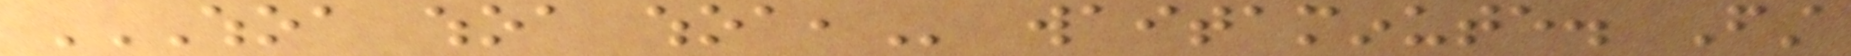WHOA WHOA WHOA, waitaminute. First
